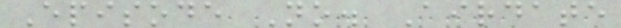Episode No. Airdate
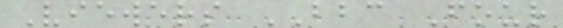Viewers BBC Four
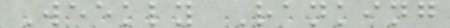Weekly Ranking
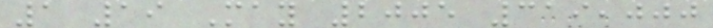1 19 May 2005 319,000
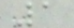1
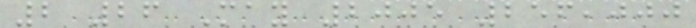2 26 May 2005 256,000
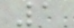1
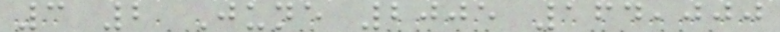3 2 June 2005 164,000
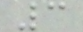3
